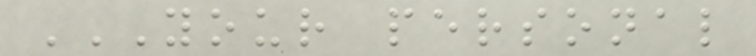YOUR PERSONAL
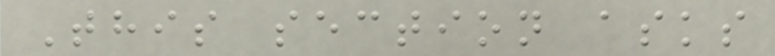This section asks
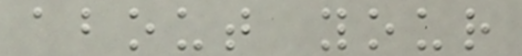about your
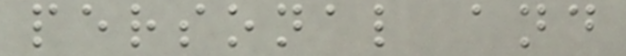personal and
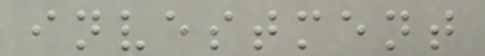investment
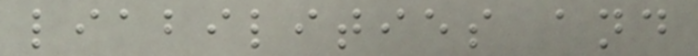liabilities and
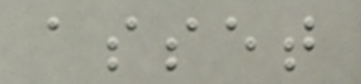asset
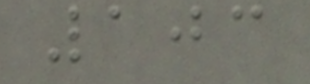103
